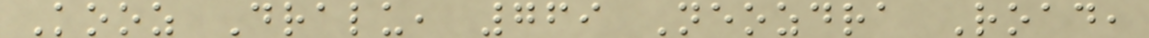Kooz Dralu, 769 Neozdra Road,
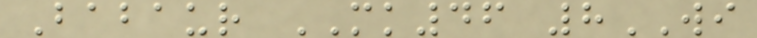Babaur MK46 8WI
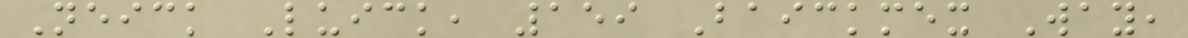Neick Luick, 159 Baickmex Way,
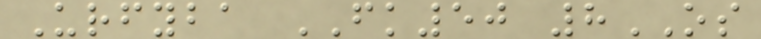Urfyba FK50 8OS
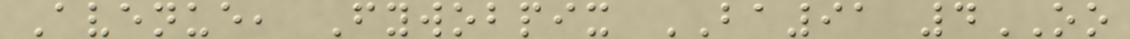Avenue, Fywobpix BA91 4OO
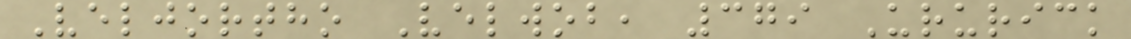Veljortho Velwob, 379 Ururick
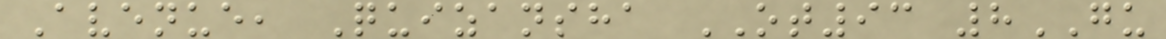Avenue, Quizansha OT93 8GU
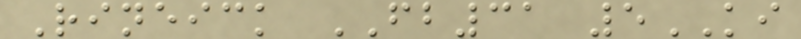Rineick FB31 5KI
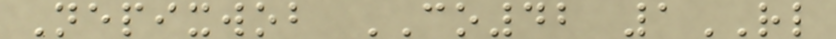Nepixwob CO42 1RL
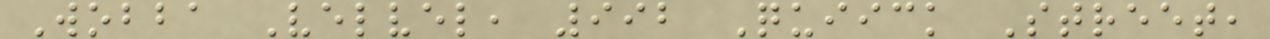Wobba Velvel, 992 Quiick Street,
